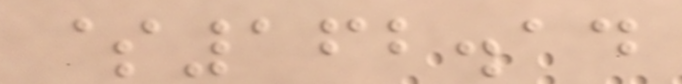$162.14
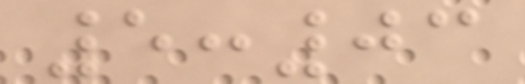5:03
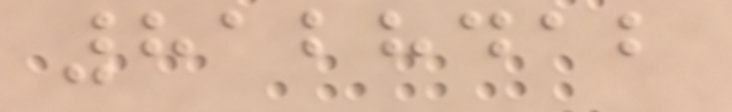8128412
